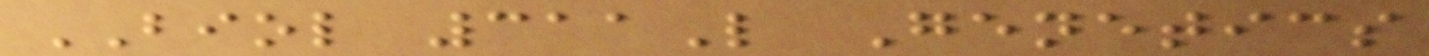BIOL 311L Genetics
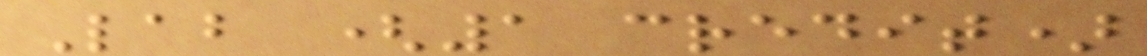Lab (1 credit)
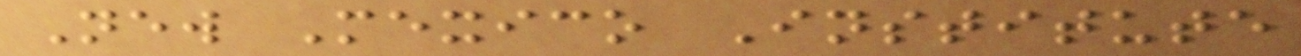New Mexico Institute
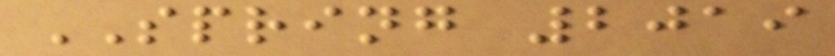SPRING 2019
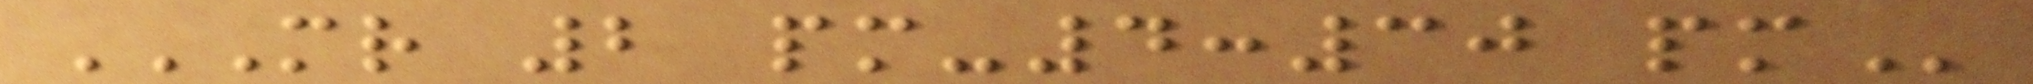MR 2 PM-4:30 PM
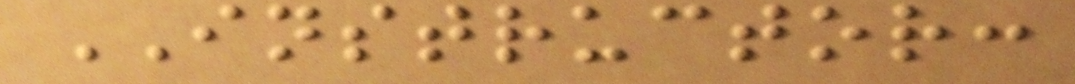INSTRUCTOR:
